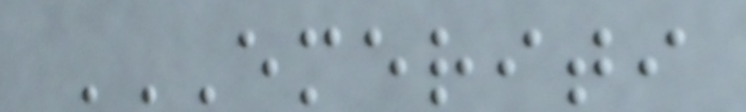EMERITI
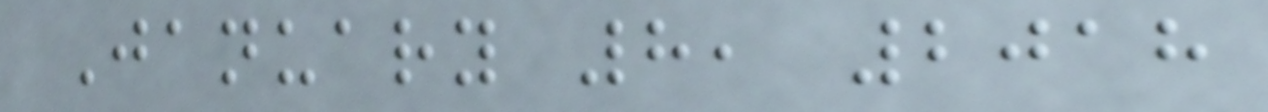January 8, 2018
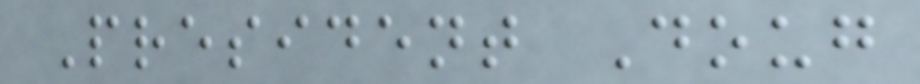President Doug
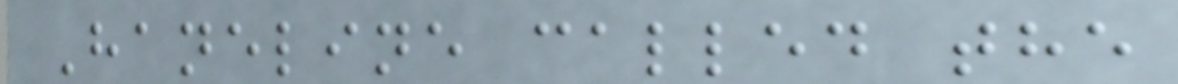Haneline called the
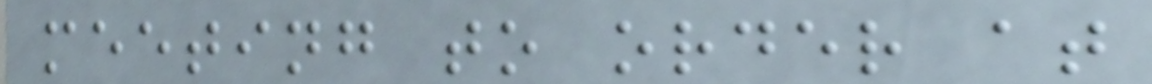meeting to order at
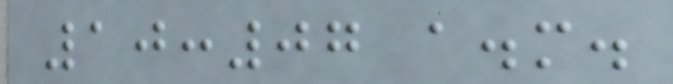10:07 a.m.
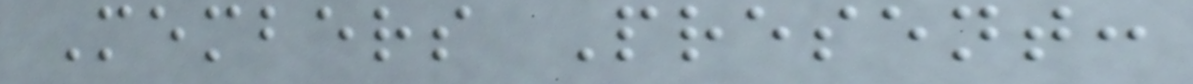Members Present:
